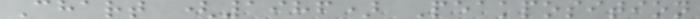Chart (1986) Peakposition
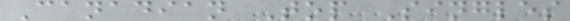Canadian Top Singles
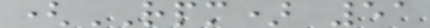(RPM) 51
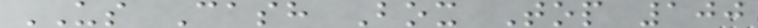US Cash Box Top 100
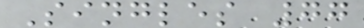Singles 77
